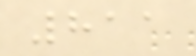811
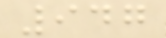947
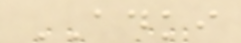ADKI
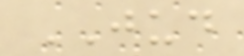JUD
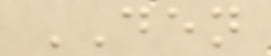DEN
